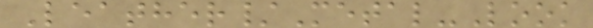Leather/Metal-Look
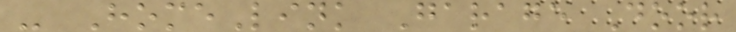- HomeLink Garage Door
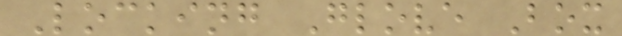Locking Glove Box
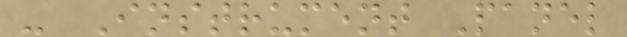- Instrument Panel
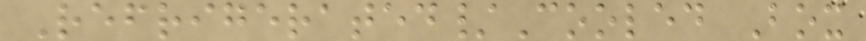Refrigerated/Cooled Box
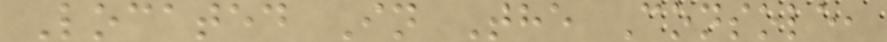Located In The Console,
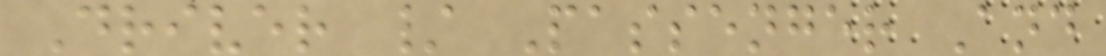Driver / Passenger And
